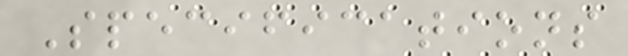Specifications
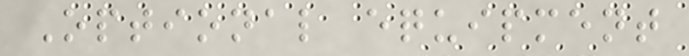Optional equipment
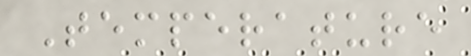Temperature
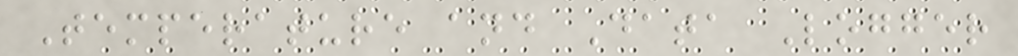Temperature and Data Logger
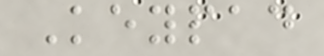Keypad
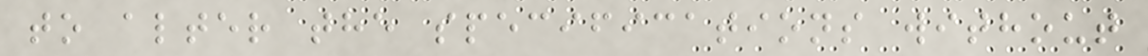to alter the specifications without
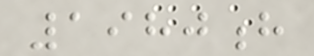1980h
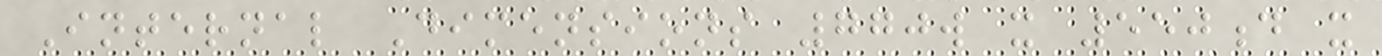Internal Dimensions 770w x 550d x
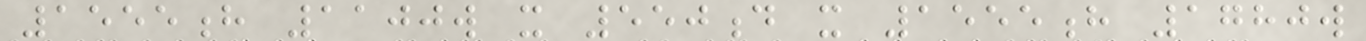1555h 1100w x 550d x 1555h 1780w
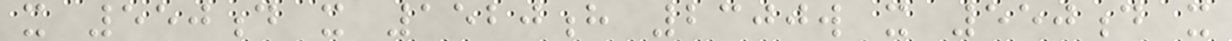x 550d x 1520h 2300w x 550d x
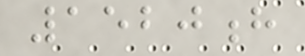1520h
